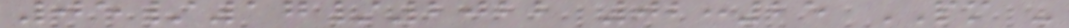05/17/2022 02:25 PM -
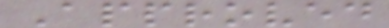Approved
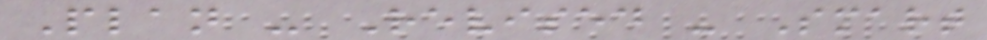Plan - Revised - Smart
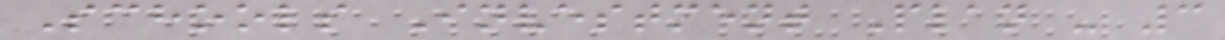Schools Investment Plan - 3
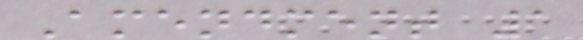Amendment 1
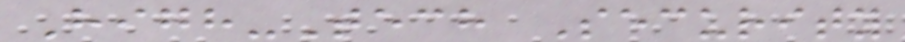High-Tech Security
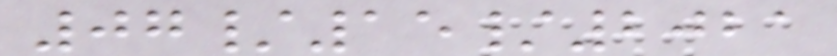07/15/2021
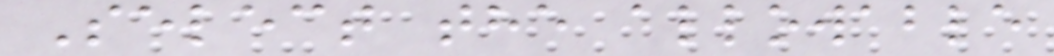Select the allowable
